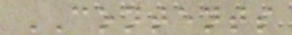CONTENTS
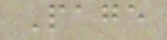Page
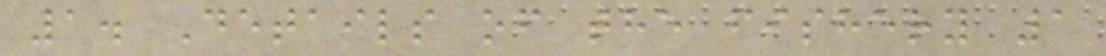1. Details of the fishery 1
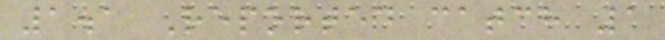1.1 Reported catch 1
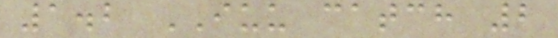1.2 IUU catch 2
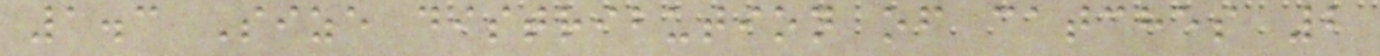1.3 Size distribution of catches 2
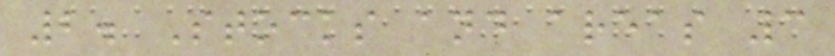2. Stocks and areas 3
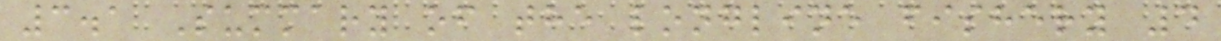3.1 Summary of the longline fishery 4
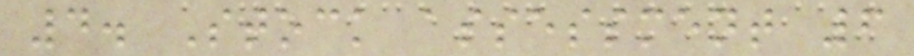4. Stock assessment 6
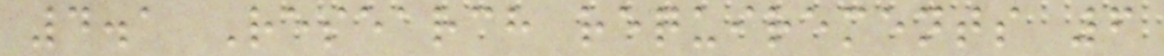4.1 Research requirements 6
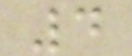4
